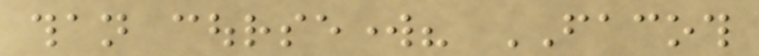than coursework? FACOTH
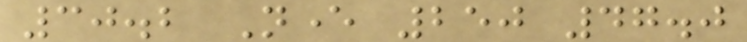30.2 Never 250 47.0
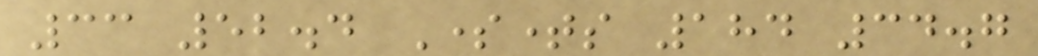33 52.4 Sometimes 184 34.7
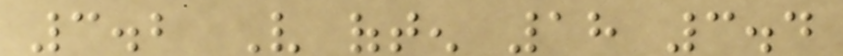3.2 Very often 18 3.4
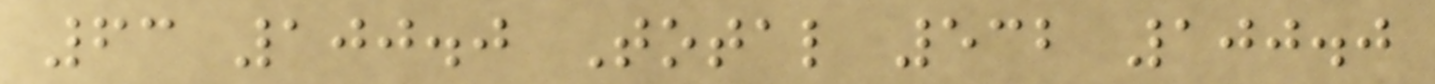63 100.0 Total 532 100.0
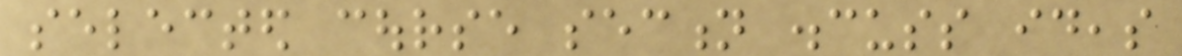selected course section discuss ideas
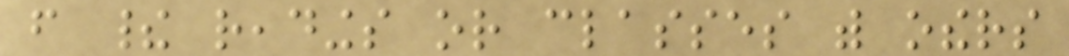from their readings or classes with others
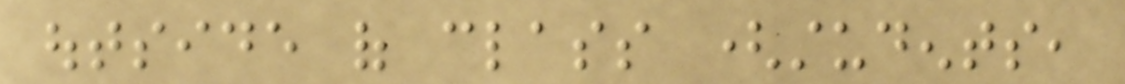outside of class (students,
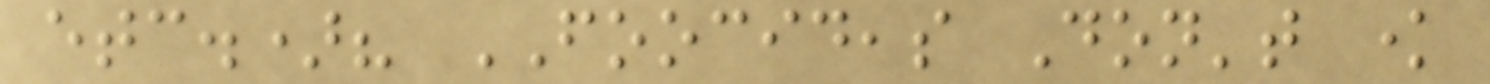etc.)? FOOCIDEAS Don't know
